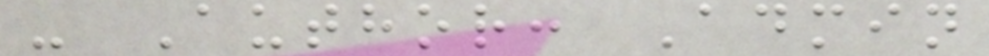- Author: Admin
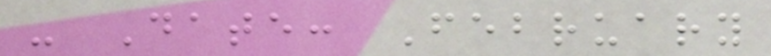- Date: February
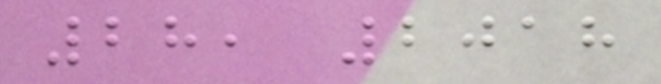28, 2018
